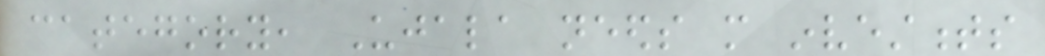category, Ujala needs more investments
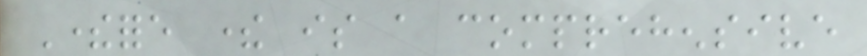Therefore there is a comprehensive
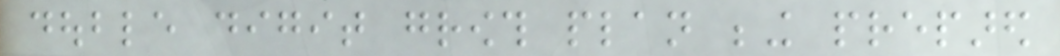double digit growth plan being prepared
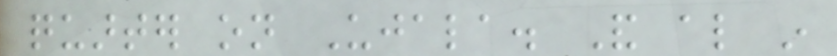quarter on Ujala. And also in
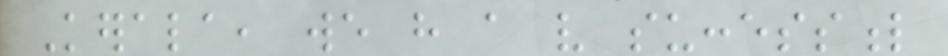Kerala, we have a very successful
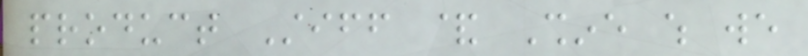product Stiff & Shine which we
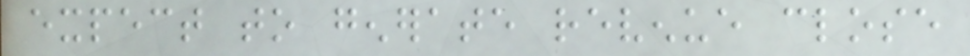expect to generate revenue close
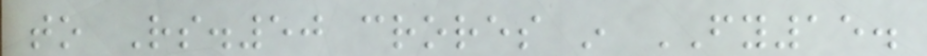to Rs.50 crores in FY15.
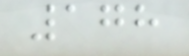178
